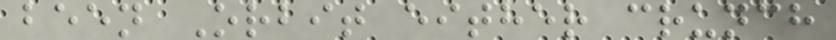been Orbit either crunch
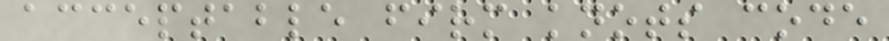acceptable firm knots code
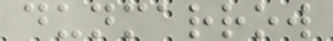dunmarrow
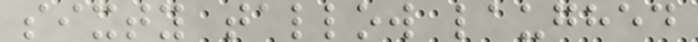sixty tallow laughed
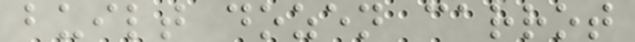built dozen carrot
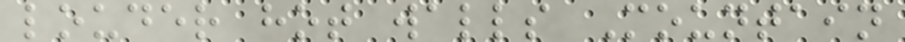louder hot walls Mountain
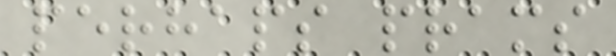perhaps prams
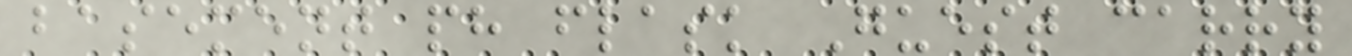basement ph flask Guest carry
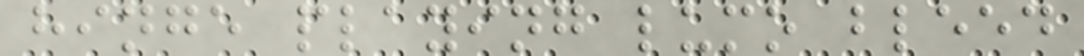hinge playing lumo bleed
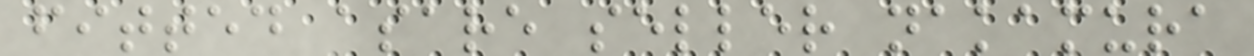fitted asare seller nakamura
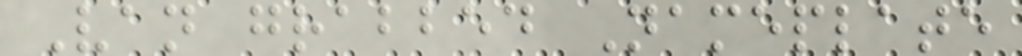Van grabbed Nameplate
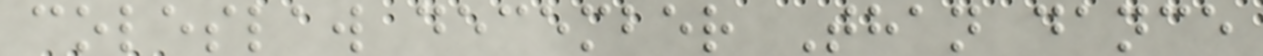coleslaw december Than dance
